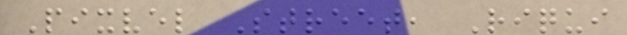Pixvel Street, Riqui
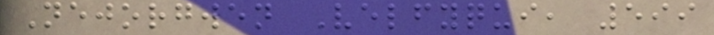Nejorgwen Velfyqui, 599
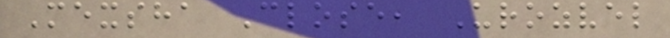Mexsha Close, Urozvel
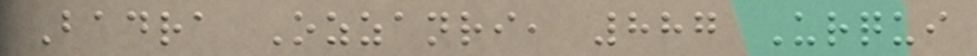Badra Ozzanri, 887 Urqui
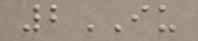2IU
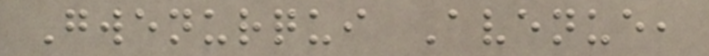Gwenurqui Avenue,
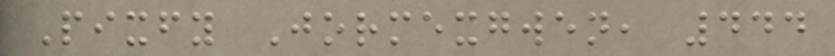Pixfy Jormexgwen, 444
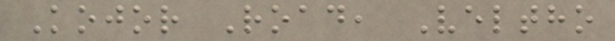Kojor Road, Veltho
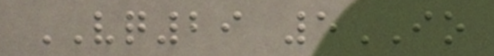VQ29 5IO
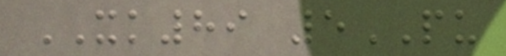XK89 5PU
